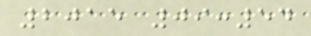2015 09:54
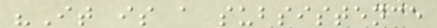"It is a subsistence
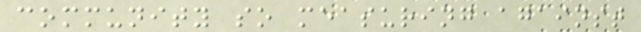community so measuring against
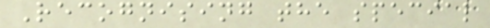Recognising the special
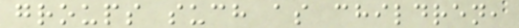groups such as children,
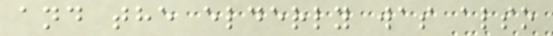and the elderly was also
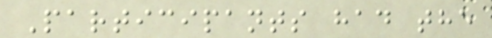Participants had the
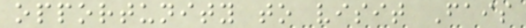opportunity to visit Fais
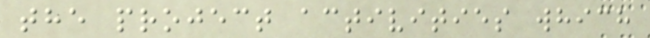the project activities which
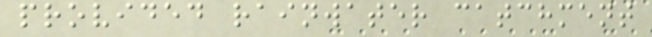provided rainwater catchment
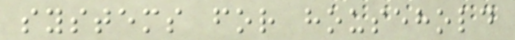systems for household
